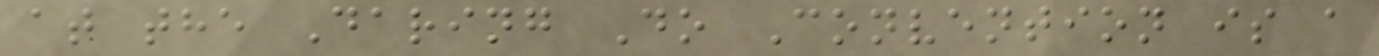at the Daring Do Convention is a
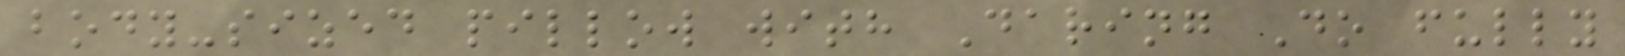body-sized pillow with Daring Do fully
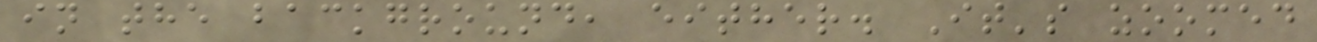in the background, either. It's zoomed
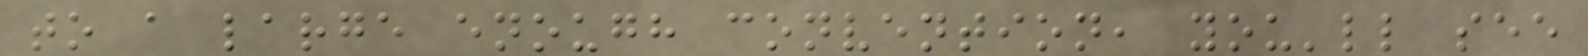to a large enough convention, you'll see
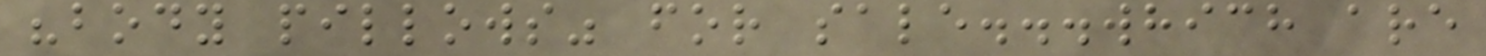"body pillows" for sale...which are
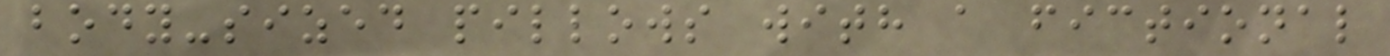body-sized pillows with a fictional
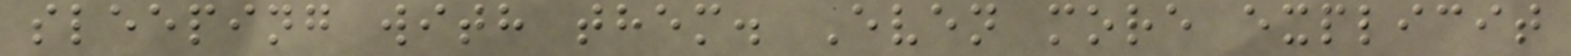sleeping with them. Even more explicit
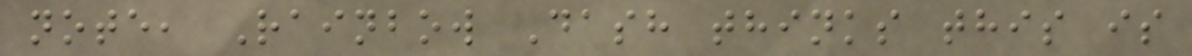note, Rainbow Dash thinks this is
